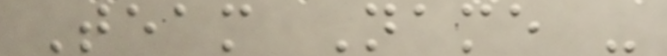Team Name -
